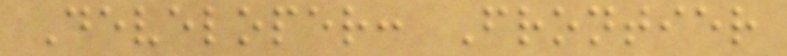Developer: Frontier
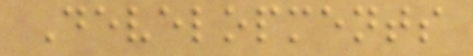Developments
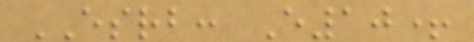ESRB: E10+
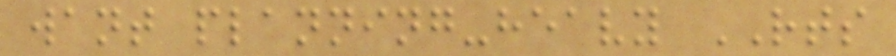want planning-heavy RTS
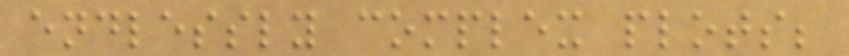endlessly complex plots;
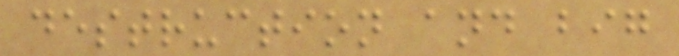destruction and big
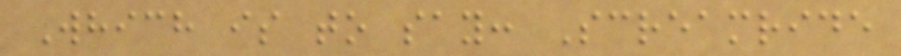Which is to say: Screamride
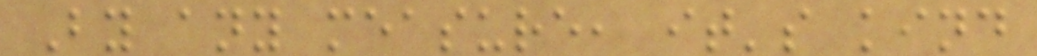By any measure, it's kind
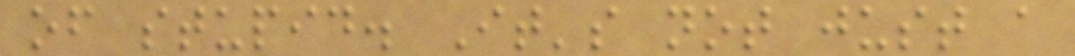of stupid. It's not just a
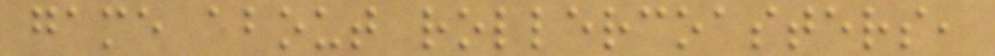game about rollercoasters,
